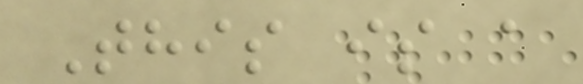This is a
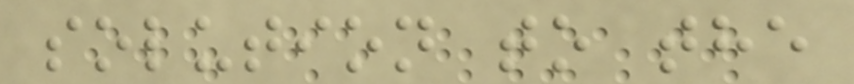solution to the
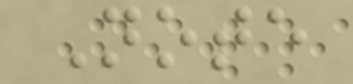Note
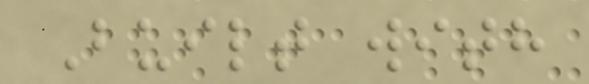Built with
